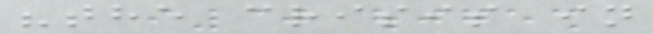"the crisis in
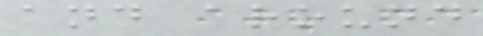and around
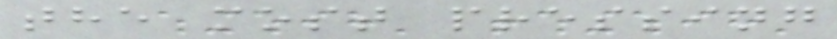the most pressing
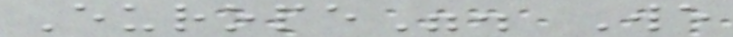Europe". We
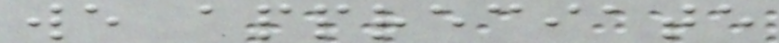we appreciate
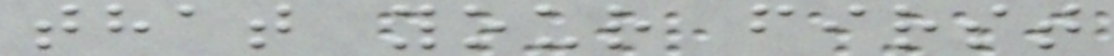that your first
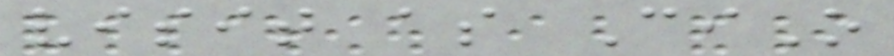visit as CiO
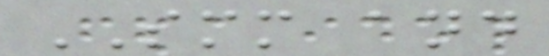SMM and
